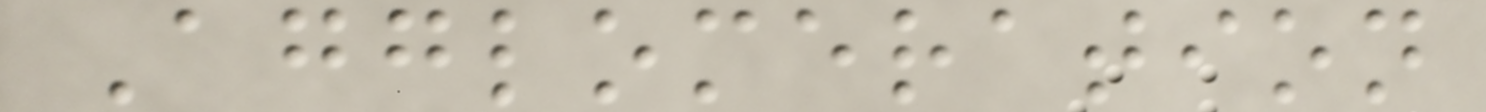Agglomeration
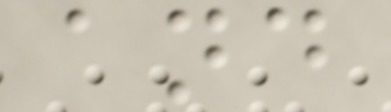and
